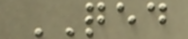QED
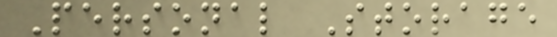Personal Storage
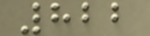822
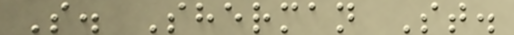S. Sherman St.
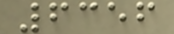6356
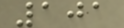101
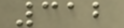312
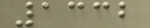1332
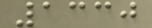1330
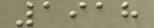1918
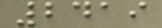2419
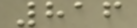816
